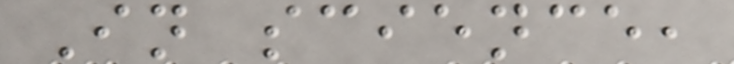In science,
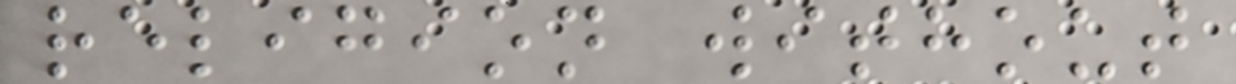religion without
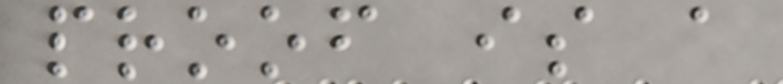proof is a
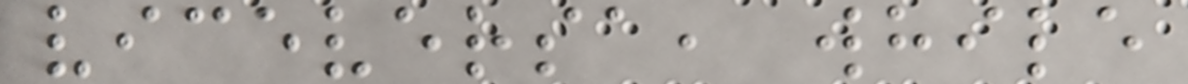viceversa, while
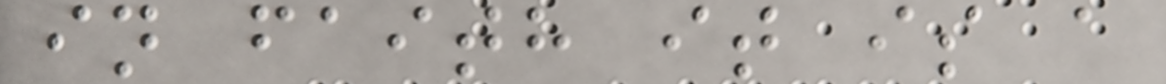in faith it is a
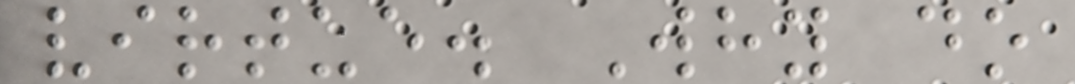virtue. Why do
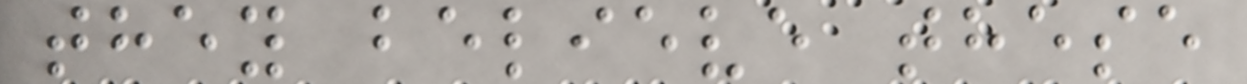they believe these
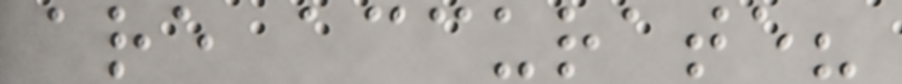are accurate?
